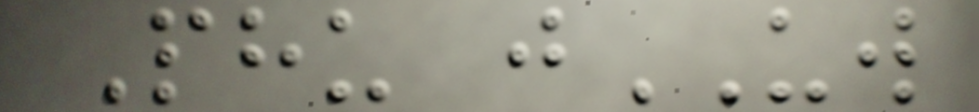Phu jUW
